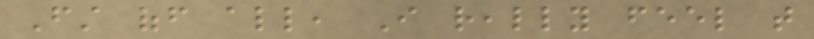First off all, I really feel that
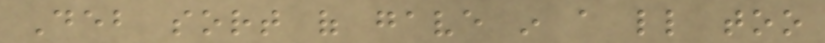Deb sort of gave in a little too
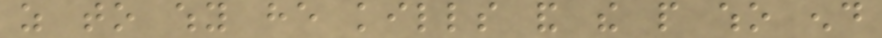as to why he kills and the people who end
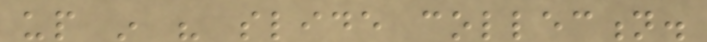up in his slide collection.
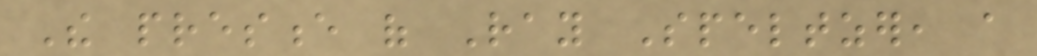The presence of Ray Speltzer, a
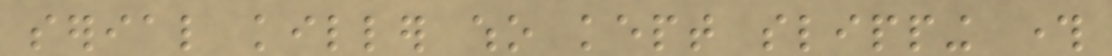serial killer who kept slipping through
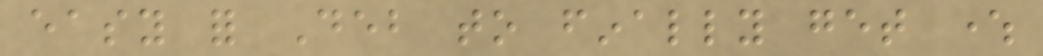easy for Deb to finally get where
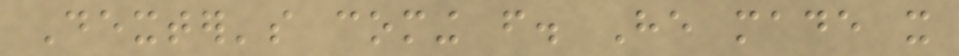Dexter's coming from. He made it
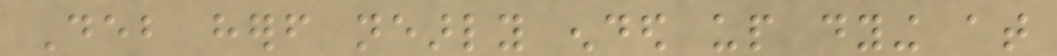Deb herself nearly ended up dying at
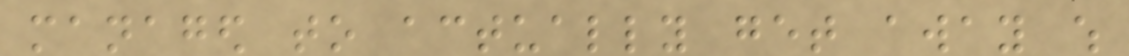managed to actually get away which
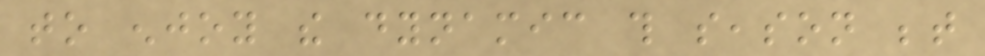to enjoy the dynamic this season between
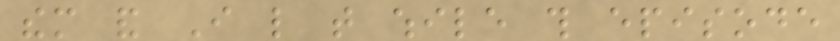them and I like that while this episode
